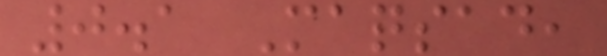0.1 Maqsad,
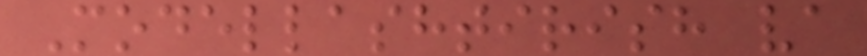Modellashtirish va
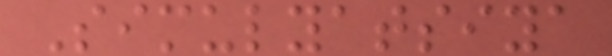Simulyatsiya
